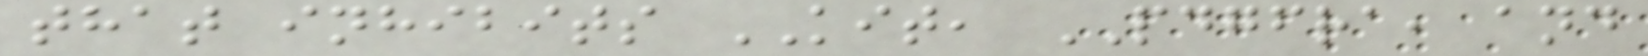that inhibits KIT, PDGFRA, and
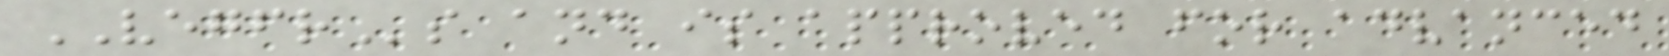VEGFRs and is approved for advanced
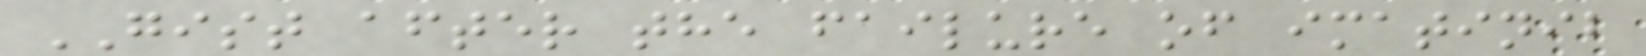GIST after the failure of imatinib
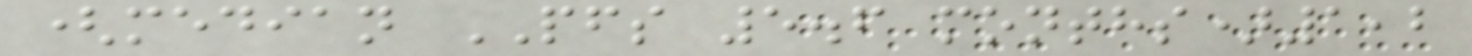(median PFS 5.6 months)1,2
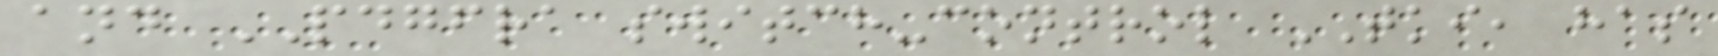and PDGFRA switch-control TKI, has
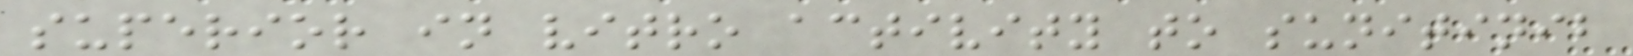superior in vitro activity to sunitinib
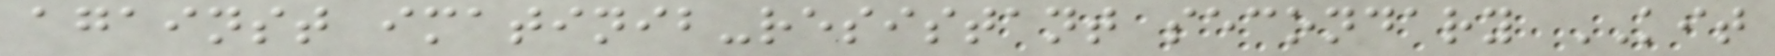against imatinib-resistant secondary KIT
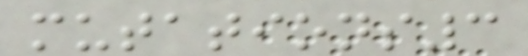mutations3
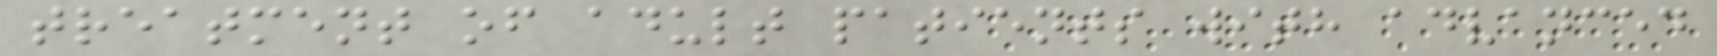treatment of adult patients with advanced
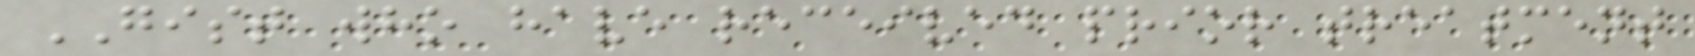GIST who have received prior treatment
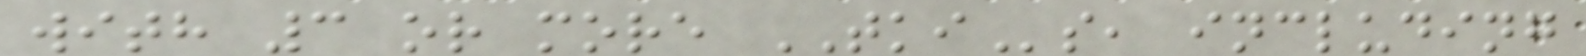with 3 or more TKIs, including
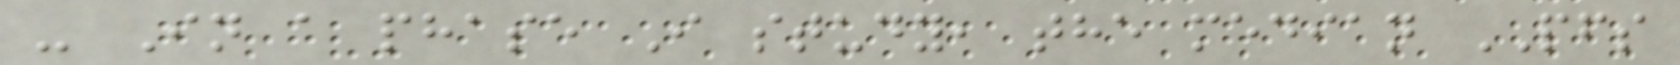- In a phase I study, the median PFS
